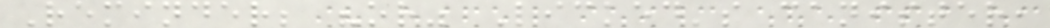Reminder; "or" Licked's canister,
